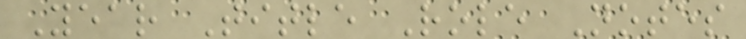Year Title Role Notes
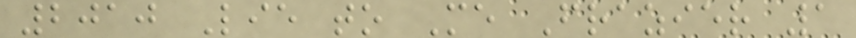2010 Lie to Me Frazier 1
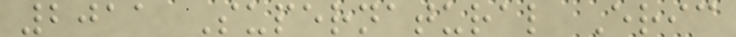2011 Supernatural Eric
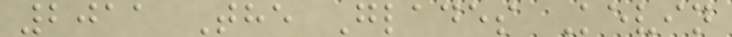2011 The Glades Kevin
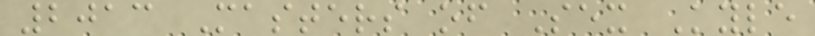2013 Masters of Sex Kyle
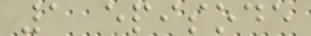1 episode
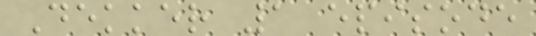Dekker 1 episode
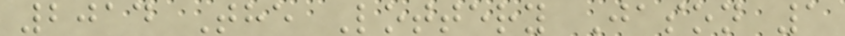2014 The Lottery Jason 1
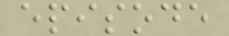episode
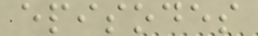episodes
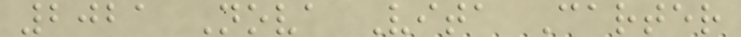2021 Nova Vita Carter
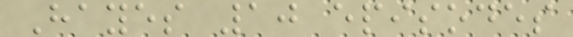Hayes 10 episodes
